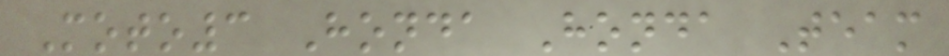Moto3 Honda Honda Team
